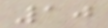10
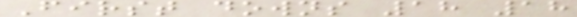First downs 18 18
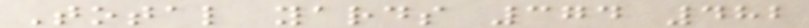Total yards 374 482
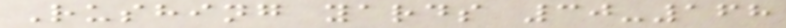Rushing yards 30-168
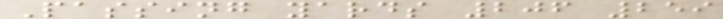Passing yards 206 259
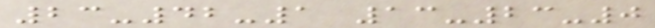23-42-1 13-23-0
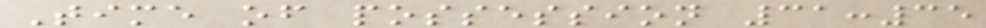Time of possession 31:35
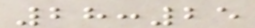28:25
